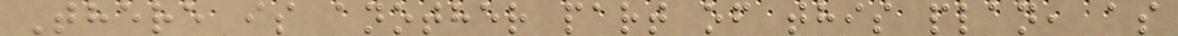There is another part of this plan, as
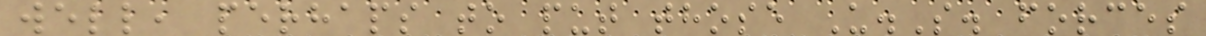well, perhaps to put those U.S. forces
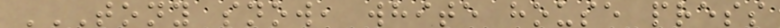TONY SNOW, WHITE HOUSE PRESS
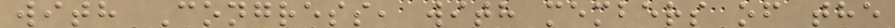with Congress, with members of the
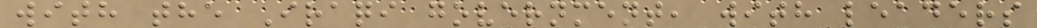with the Iraqi government, with leaders
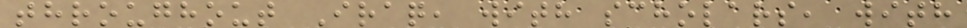throughout Iraq, with scholars, with
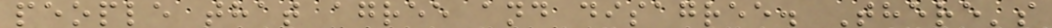people that agree and disagree. There's
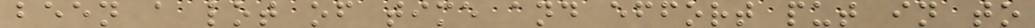been a lot of time and effort put in to
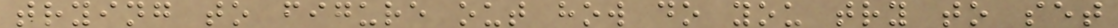trying to figure out how do you try to set
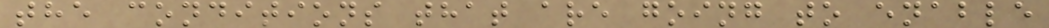the conditions that are going to enable
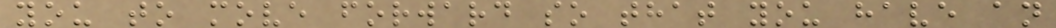you to move forward so that you have an
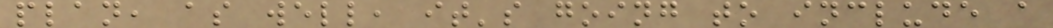plan, as well, it's going to include a
